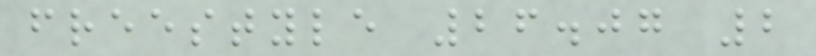freestyle 26.07 2
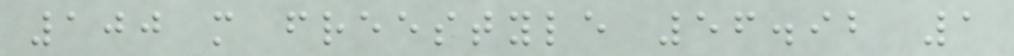100 m freestyle 56.92 1
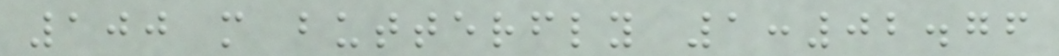100 m butterfly 1:02.76
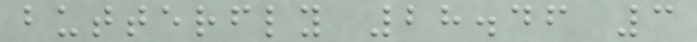butterfly 28.46 3
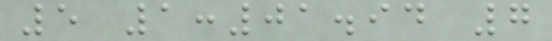5 1:01.94 7
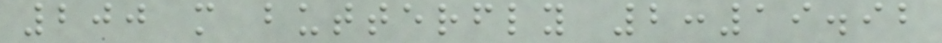200 m butterfly 2:19.92
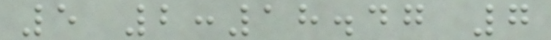5 2:18.47 7
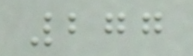277
